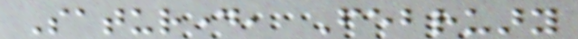Saturday, February
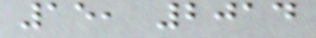15, 2014
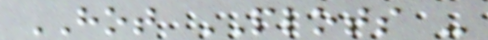HOT PLOTS -
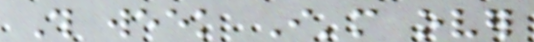This week I'm over
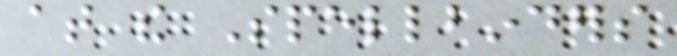at the Spellbinders
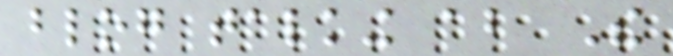blog talking about The
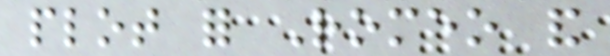plot for Romeo and
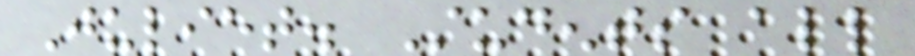Juliet. Students all
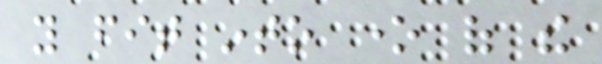you fit into one of the
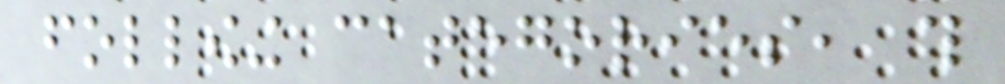following categories, this
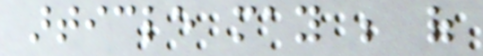article may be of
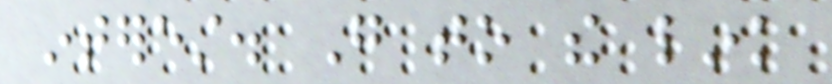interest. Go to the link
